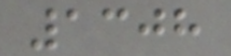1308
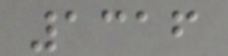1316
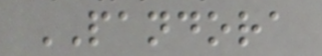PANDORA
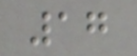17
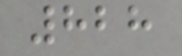828
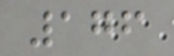176
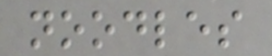noodles
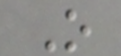O
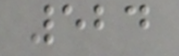524
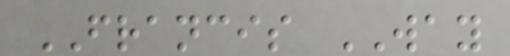FRANCIS WAY
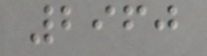2960
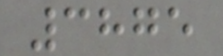3875
